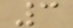3
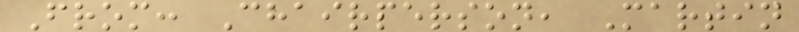From: Chairperson, Martin
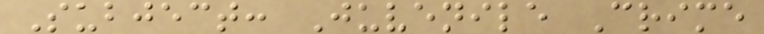Subject: Juvenile Crime
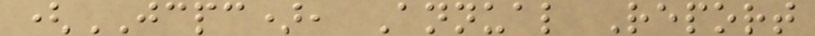(JCPC), Annual Report
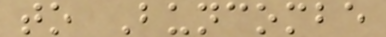to Buncombe
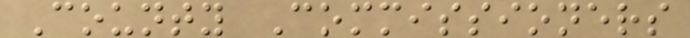County Commissioners
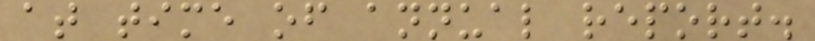at time of annual report.
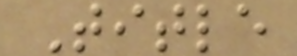Title
